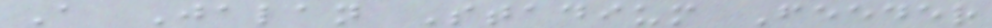A Jalan Stadium Feeder
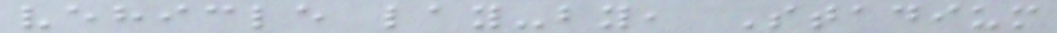vehicle lay-by, Stadium
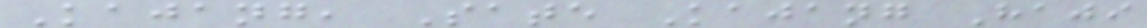Kajang, Sate Kajang Haji
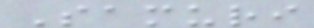Samuri
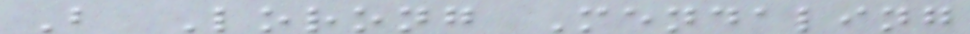B Lorong Mendaling
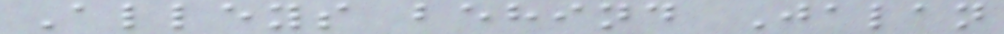Alleys behind Jalan
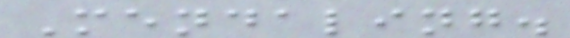Mendaling.
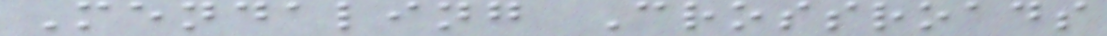Mendaling Crossroads
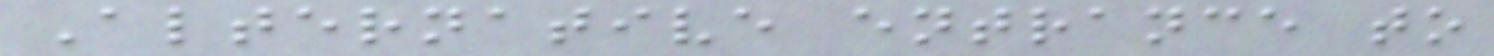Alternative entrance to
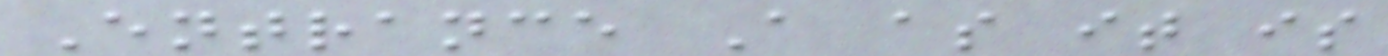Entrance A as it is
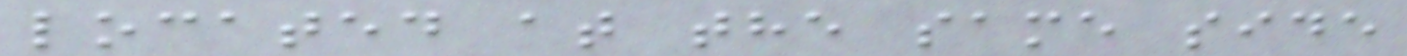located at the same side
